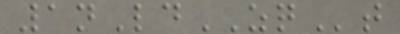1nLdZQt
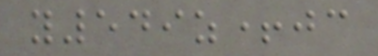y549z+jc
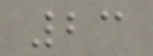23
